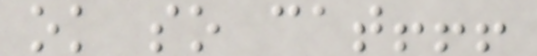ok so cat!!!
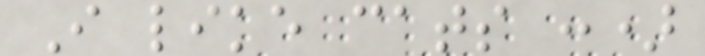I like cats :)
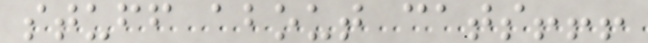stuff about cats!!!
